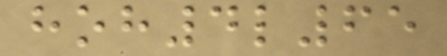hoh4l65
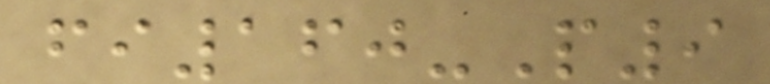fi160-P9
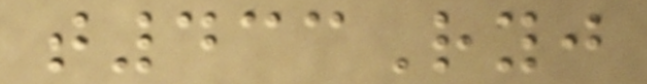t433Ryj
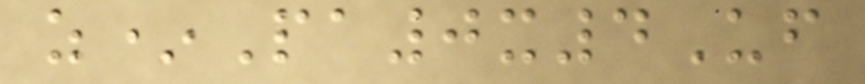z*Pa0x4Uf
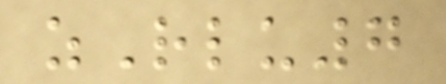zRlu7
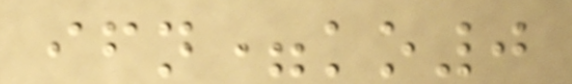ifn=ko0
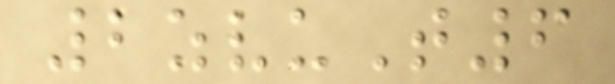2zvuT6
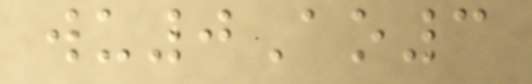wu0Ao3
